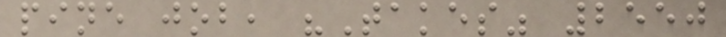pine job, "Takes" 2550
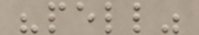"pell"
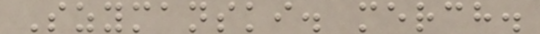Szymanski. merch.
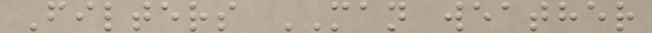Filters MAN weather
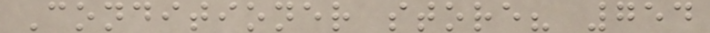Conditioner store? 754
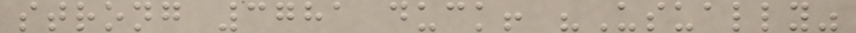strong 3781 duck! "Usually"
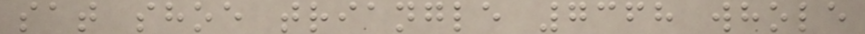sat shoe triangle 7368 whole
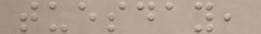tuesday,
